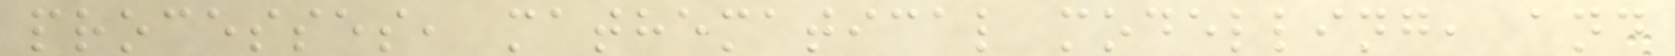processes, mathematical modelling, and
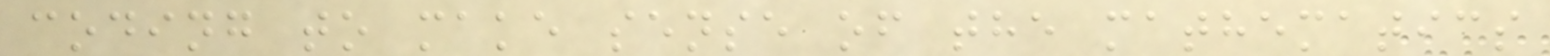coding to make sense of the mathematics
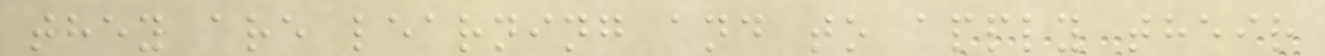they are learning and to apply their
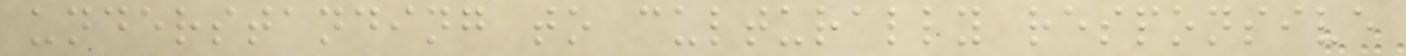understanding to culturally responsive
